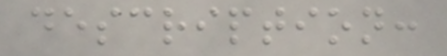description:
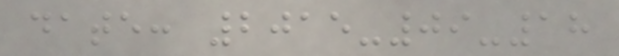date: 2015-09-18
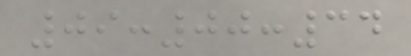09:00:34
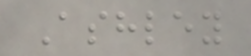Ashley
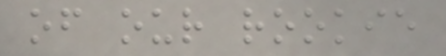of our rookie
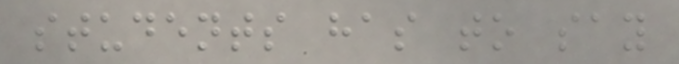students has to say
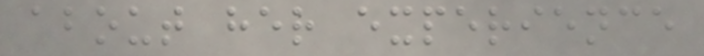about her experience
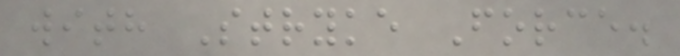with Stryke Force.
